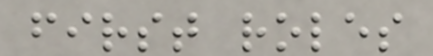first roles
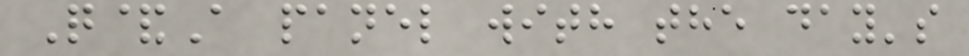Q&A panel with the day's
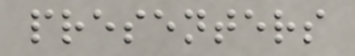presenters
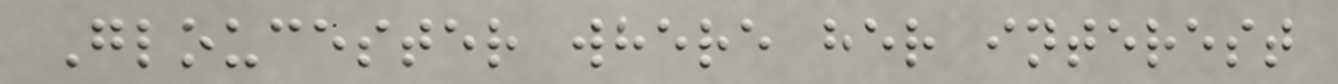Gloucester where her interest
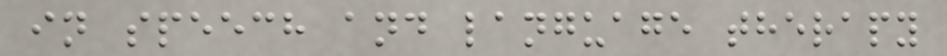in speech and language therapy
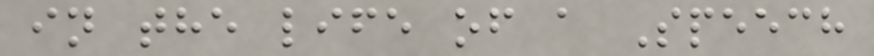in the life of a Speech
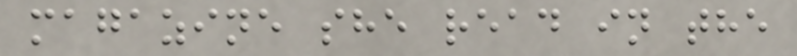magazine she read in the
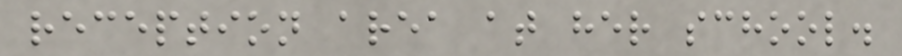reception area at her school.
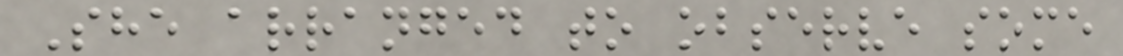She arranged to observe some
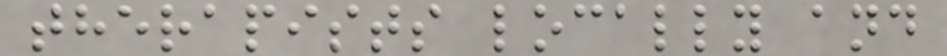therapists locally and
